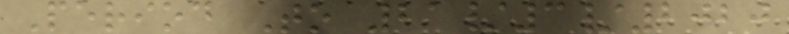Period To 21/3/2020
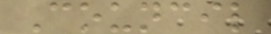Council
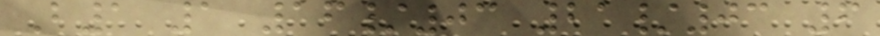B1 1 16/03 21/03 6
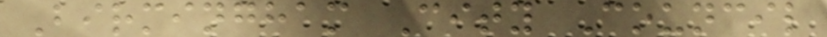Birmingham City Council
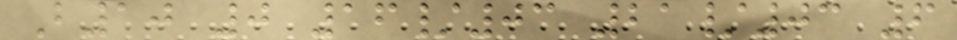B10 0 16/03 21/03 6
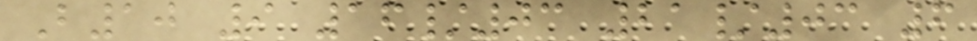B10 9 16/03 21/03 6
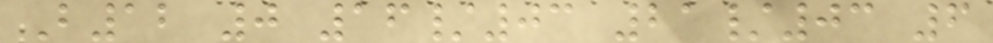B12 0 16/03 21/03 6
